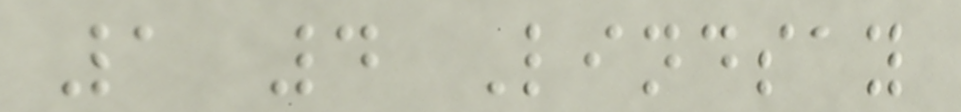1 4 Lindsay
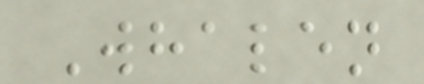Whalen
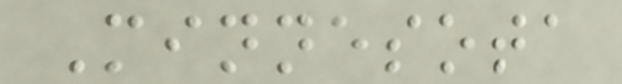Minnesota
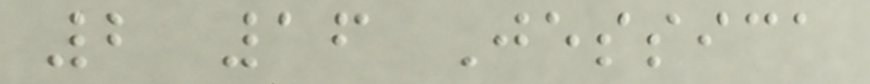2 16 Jessica
